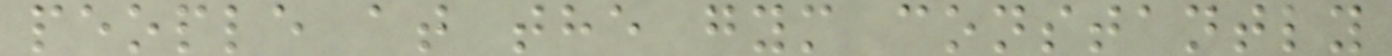people at the gym constantly
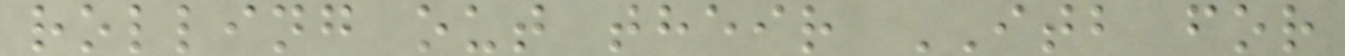rolling out their ITB for
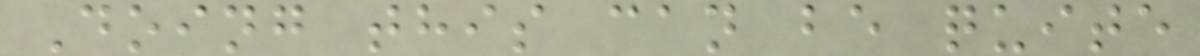Doing this can be quite
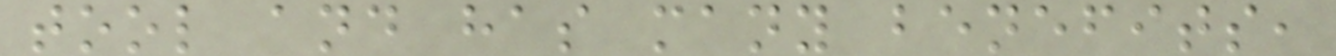tool and has many benefits,
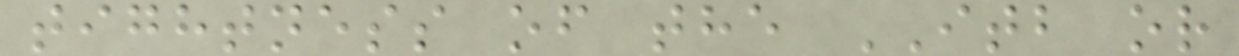tightness of the ITB or
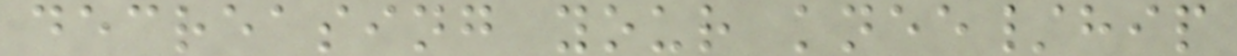decreasing your knee/hip
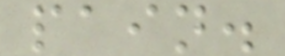pain.
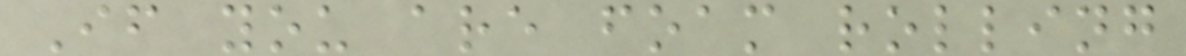If you are foam rolling
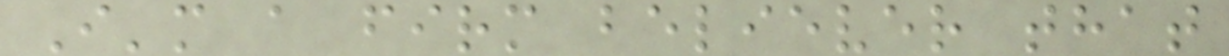I'm a firm believer that
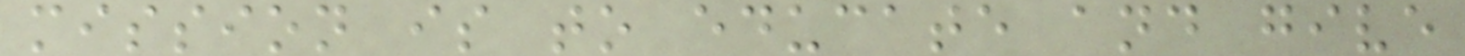mission is to educate and give
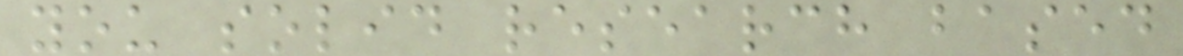you solid research based
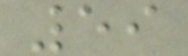59
